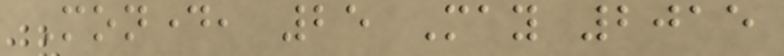Monday, 25 May 2015
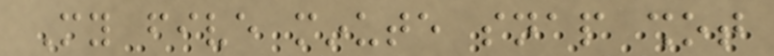My five minute snap shot
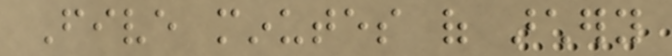Five minutes of archery
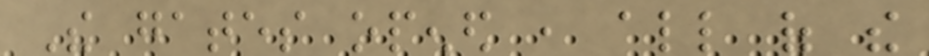The gates opened , all of the
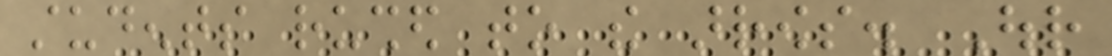students rushed to the arrows. Our
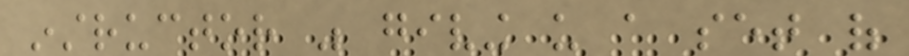instructor was giving us a set of
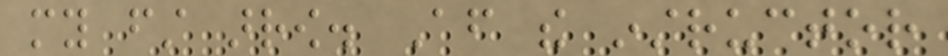my first arrow. After the instructor
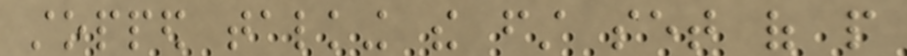stopped talking the first set of people
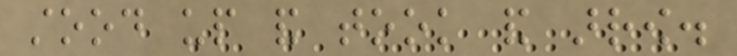stood up and took and arrow.
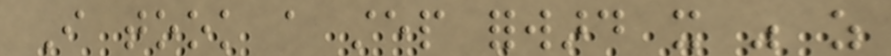I took a step forward it was as
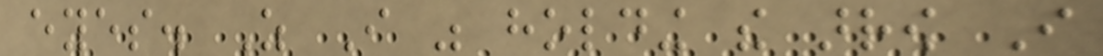eyes. As I was holding the arrow I
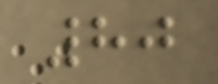80
